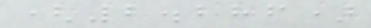(2.286)
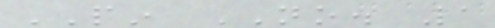PIN NO. 1
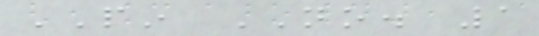PIN NO. 1
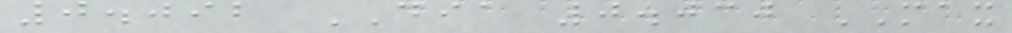0.092 DIA 0.030 MAX
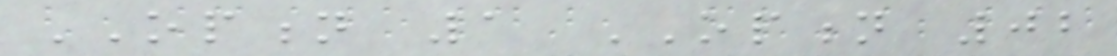OPTION 1 OPTION 02
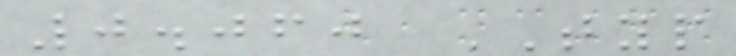0.060 TYP
